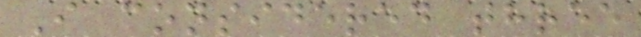I considered three
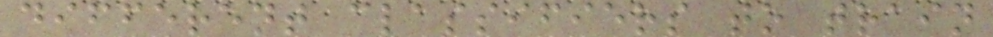different classifiers to train
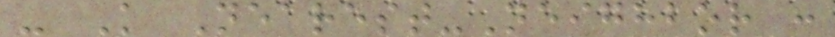- K Nearest-Neighbor :
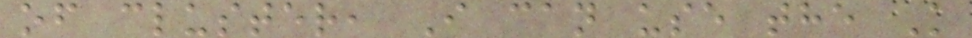of cluster, I can use the K
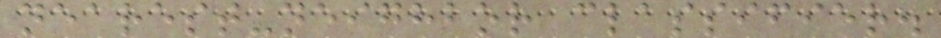nearest-neighbor classifier.
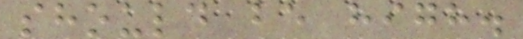should be high.
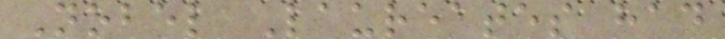Nobel Laureates had
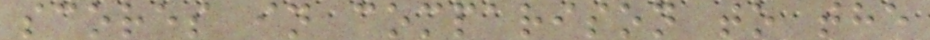scores in comparison to the
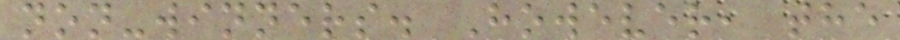non-winners. However, the
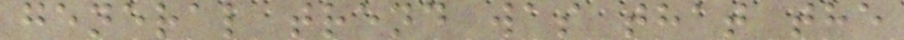general trend was that the
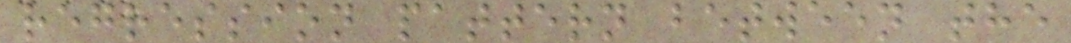regression pattern between the
